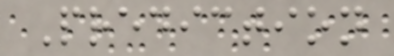Prediction
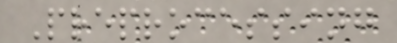Preprocessing
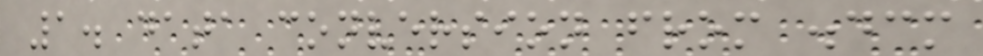1. data conversion from .dcm
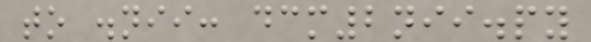to .nii: dcm2nii.py
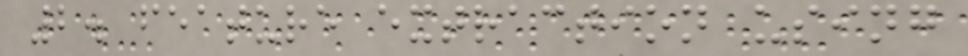2. feature extraction using
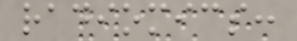radiomics:
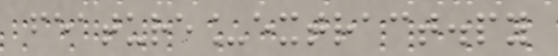feature_extract.py
